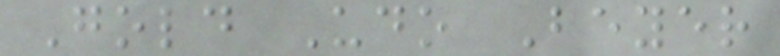Gold Udo Beyer
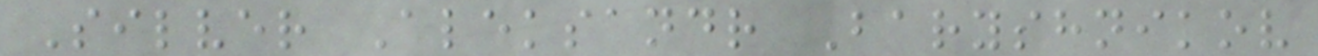Silver Aleksandr Baryshnikov
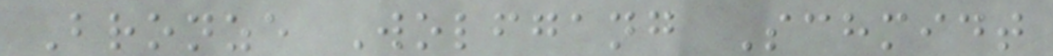Bronze Wolfgang Schmidt
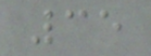35
